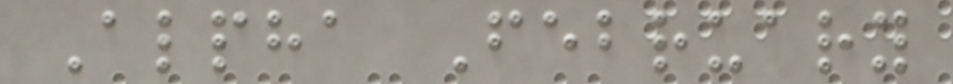Alpha February
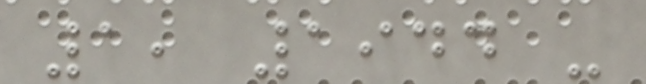1, 1944 -
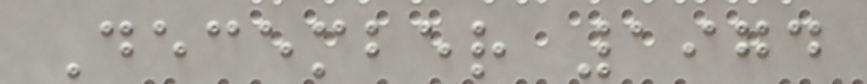December 1974
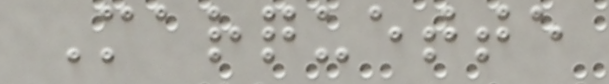Marquette
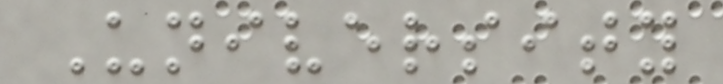University
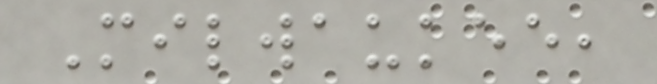Milwaukee,
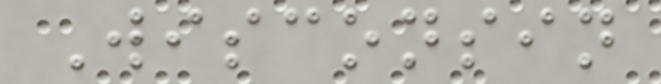Wisconsin
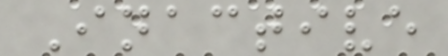Inactive
